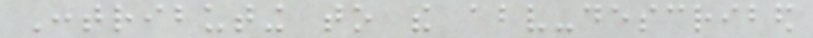Contributing to the above-described
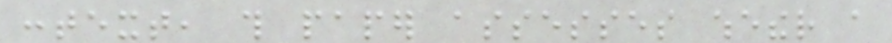context, this paper assesses whether a
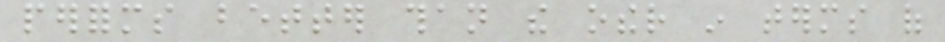performs better than the other in terms of
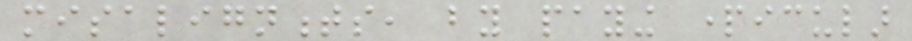misalignments, by paying particular
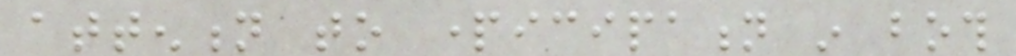attention to participation in both
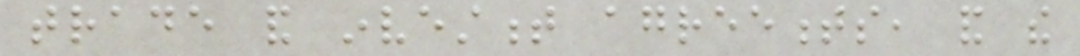trade and investment agreements, and the
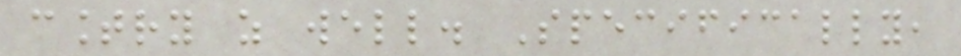country as well. Specifically,
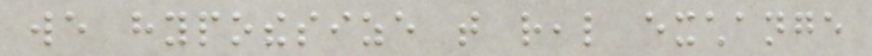we hypothesize that real exchange
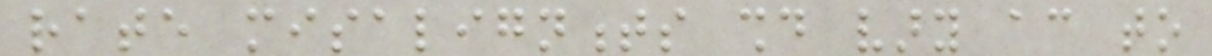rate misalignments should vary according to
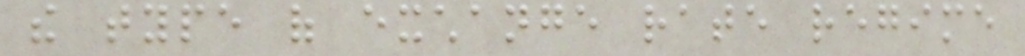the type of exchange rate regime
